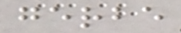gerbe
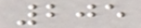205
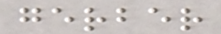gerber
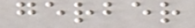gerber
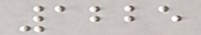1225
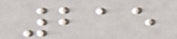215
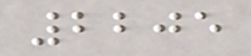2205
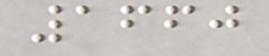1660
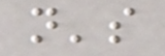n's
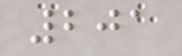201
